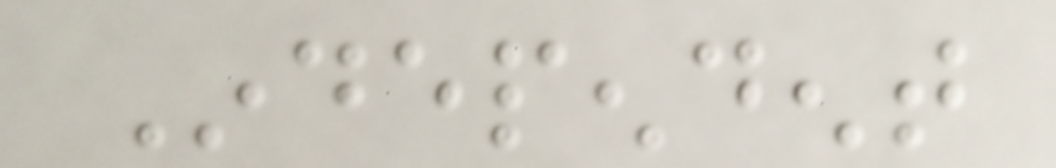Independent
